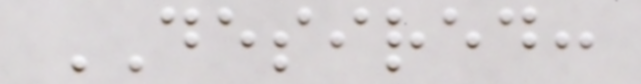DESIRED:
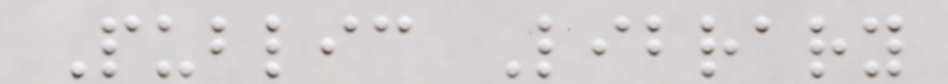Public Library
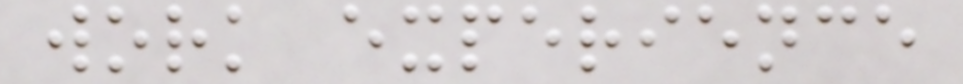work experience
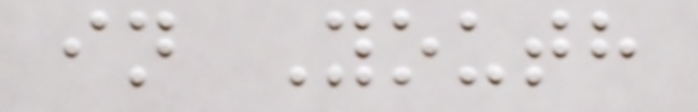in Youth
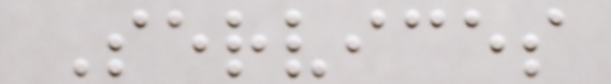Services
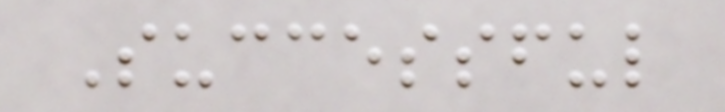Successful
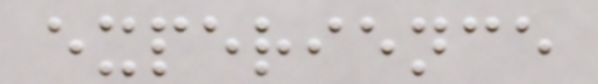experience
